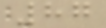87
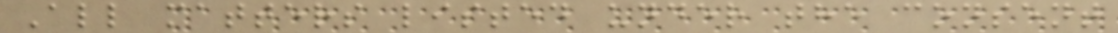All matters listed under the consent
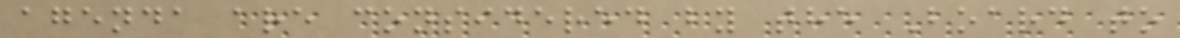agenda are considered by the Board to
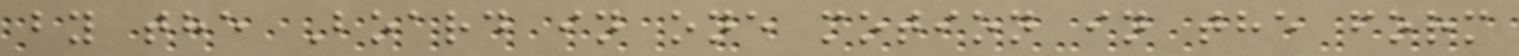by the Board in one motion in the form
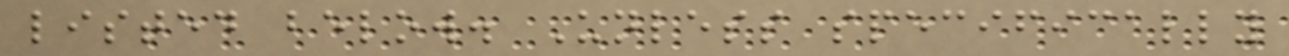listed below. Unless specifically
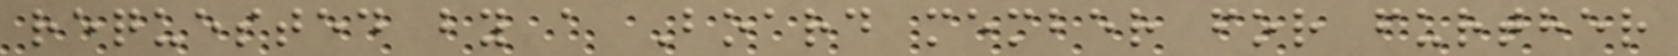requested by a Board member for further
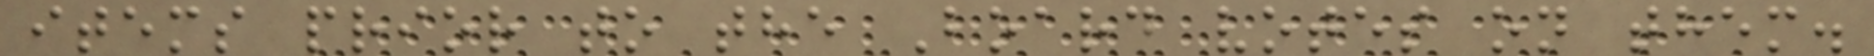items prior to the Board votes on them.
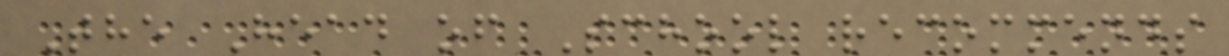The Head of School recommends
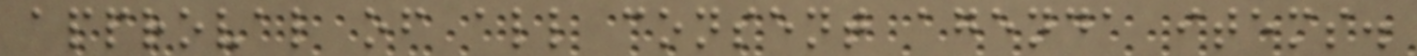approval of all consent agenda items.
